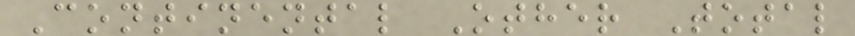Continental Other Total
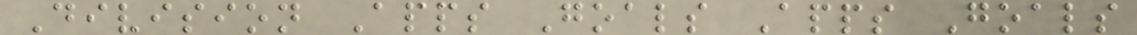Division Apps Goals Apps Goals
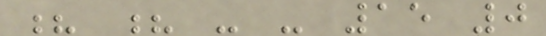? ? - - 15 0
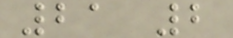21 2
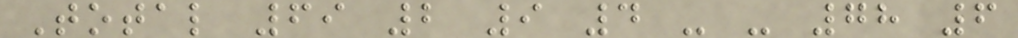Total 69 2 9 4 - - 78 6
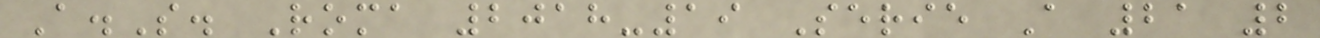A.S. Roma 2018-19 Serie A 21 2
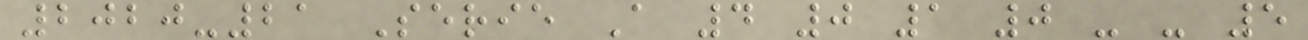2020-21 Serie A 4 0 1 0 - - 5
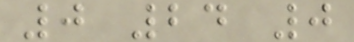0 24 0
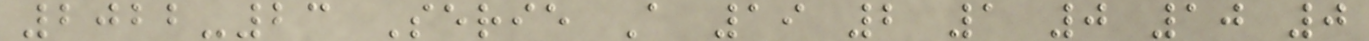2022-23 Serie A 19 2 1 0 10 0
